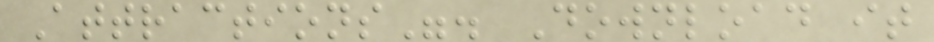Attractions". Download it
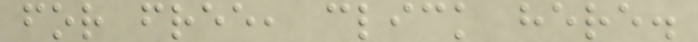for free, click here.
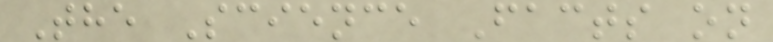The Science Facts on
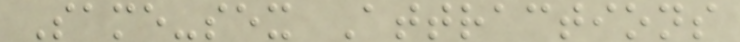Same-sex Attractions
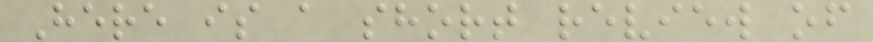Here is a short review of
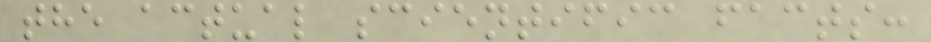the actual scientific facts:
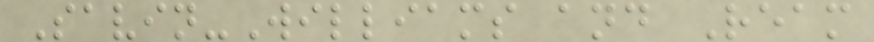Savin-Williams and Ream
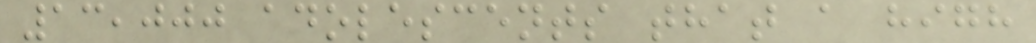13,000 adolescents that a high
